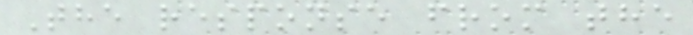The response from the
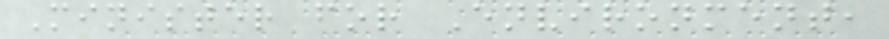Minister for Environment,
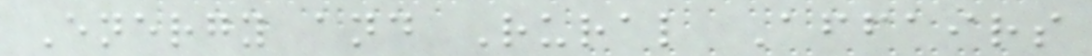Energy and Rural Affairs
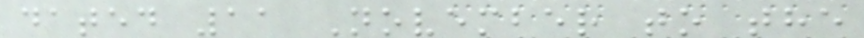dated 11 November to the
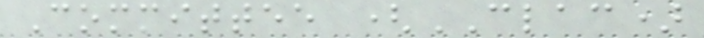Committee (CLAC)
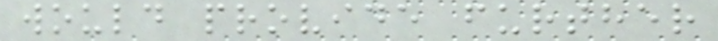would provide further
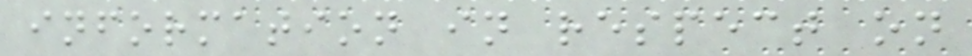information in respect on
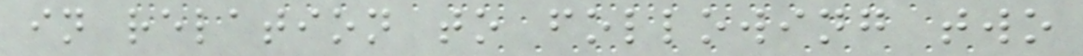in relation to following two
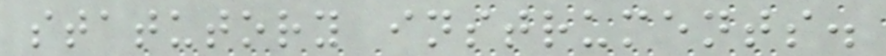statutory instruments.
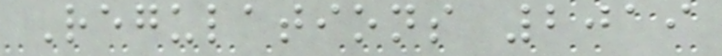Regulations 2019
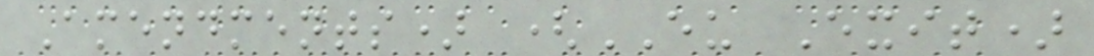Amendments) (EU Exit)
